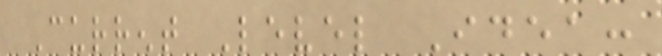Current Level Idea:
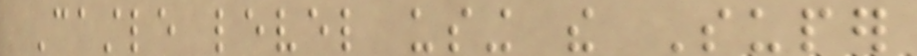Castle level using the Super
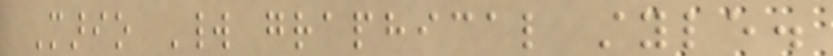Mario World graphical style.
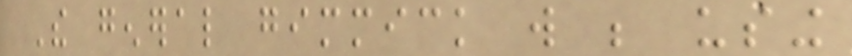The general gimmick will be using
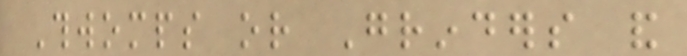Thwomps or Grinders and
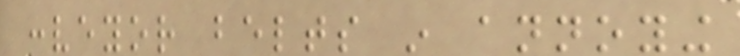conveyor belts in annoying
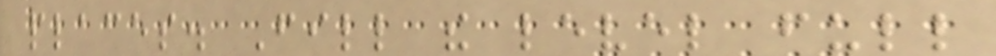places. Fill the level full
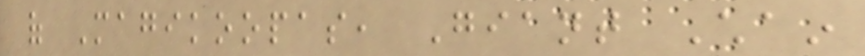of Magikoopas, Giant Chain
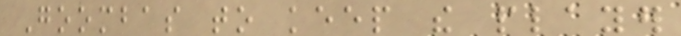Goombas to keep the player
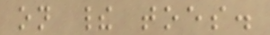on their toes.
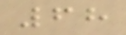68
